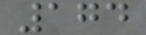174
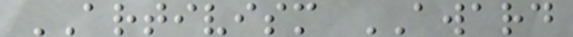ARTIVISM AWARD
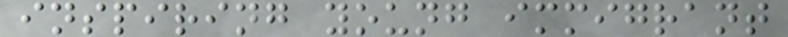inspiring young immigrant
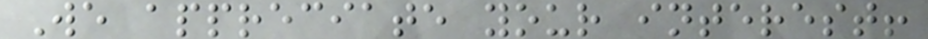We appreciate your interest!
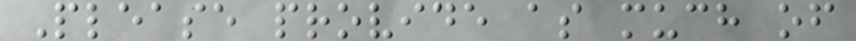Please provide as much of
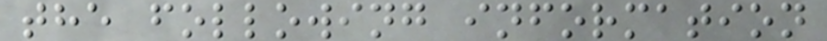the following information
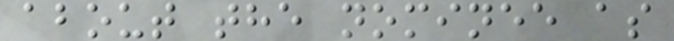about the nominee as
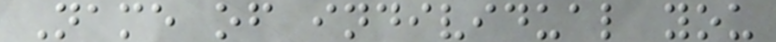Name of individual you
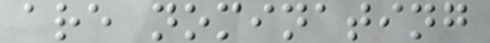are nominating
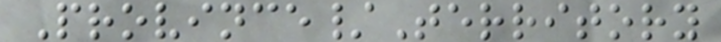Province/Territory
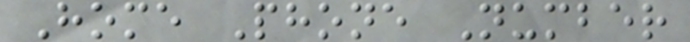Home Phone Number
